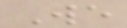We
